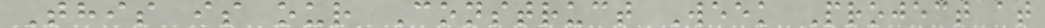This is our Construct Week Project at
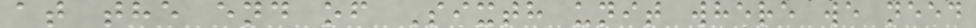at the end of Sixth unit where we need
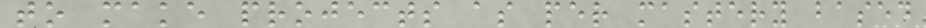to make projects as per mastery based
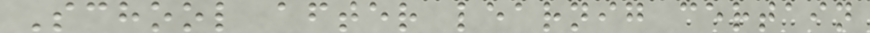School after learnig certain
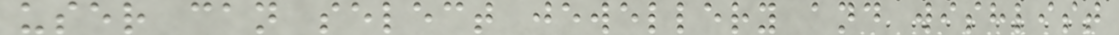user can select jewellery and wishlist
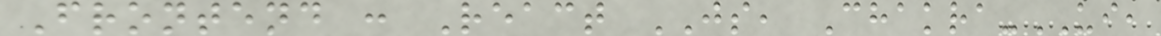Frontend : React JS, Chakra-UI,
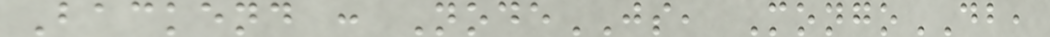Backend : NodeJS, MongoDB,
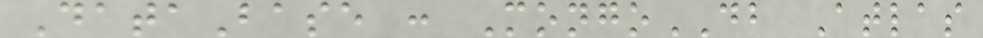DataBase : MongoDB Atlas
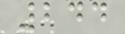244
